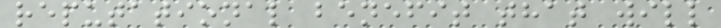reputational benefit that will
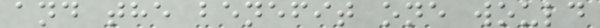and the benefit one would
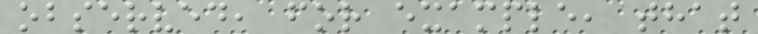observed, for example, that
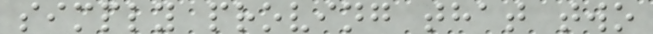simply proving that two
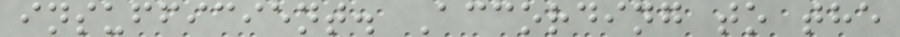insufficient. According to the
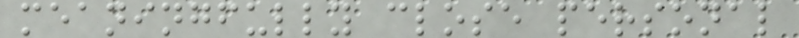meaningfully close personal
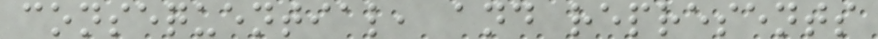consequential, and represents
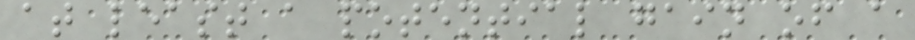at least a potential gain of a
